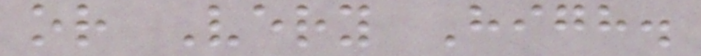or Very High.
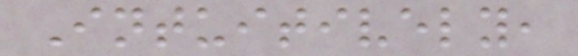Intuitively,
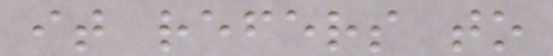it refers to
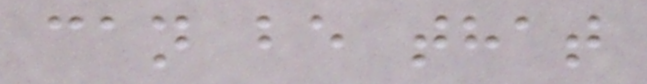can be that
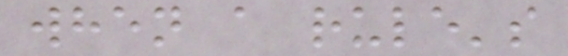when a rule's
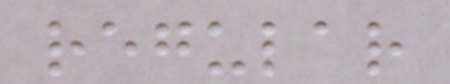regular
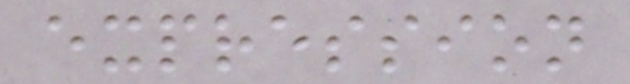expression
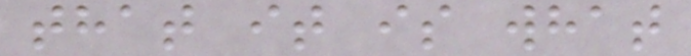that it is what
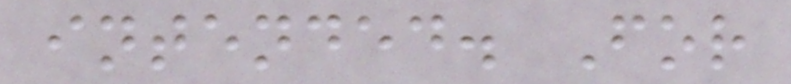intended. For
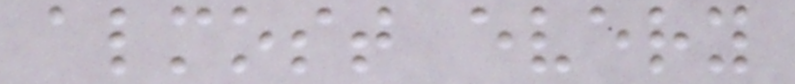almost every
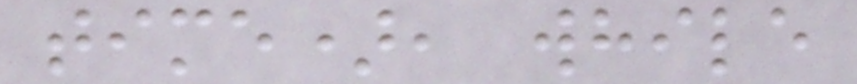time), while
